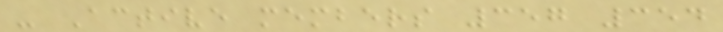- Active members 357 354
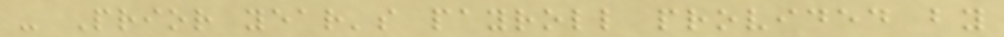- Prior year's payroll provided by
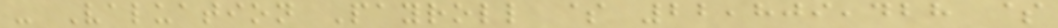- Valuation Payroll $ 22,809,428 $
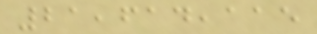21,614,115
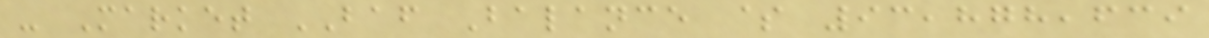- Market BAF Balance $ 93,878,639
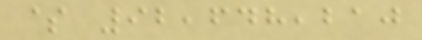$ 92,648,210
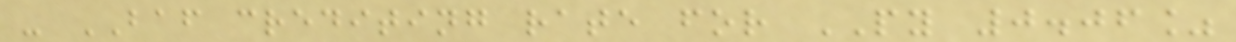- BAF crediting rate for PY 0.06%
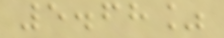5.68%
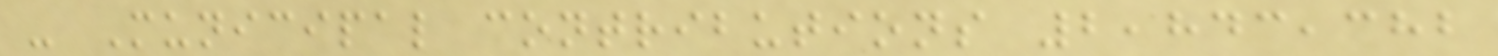- Municipal contributions 2,843,382
